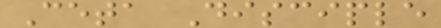Ceta Disciple
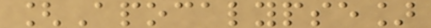[Apocalypse]
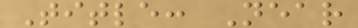Title: Near
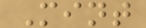Mint
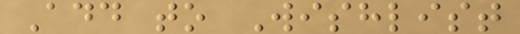Add to Wishlist
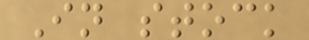In stock
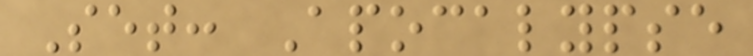Set: Apocalypse
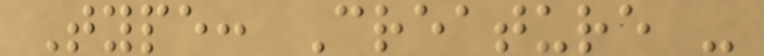Type: Creature -
